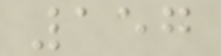157
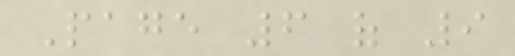Page 6 of 9
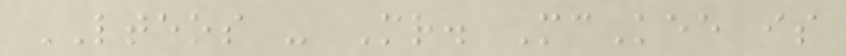LTEOS - Mr. McKee is
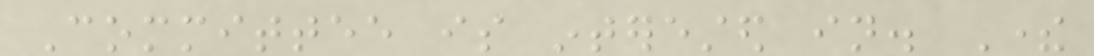Committee is interested in. There
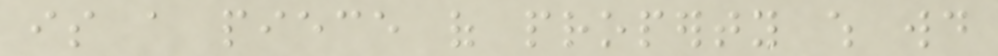is a piece of property which would
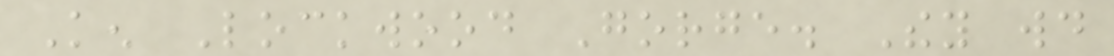Ken Lockwood Gorge. They would
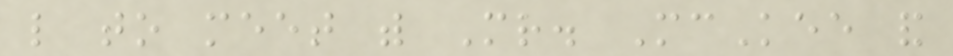like to meet with Mr. McKee and
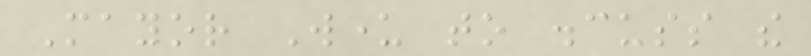Mayor Wunder to discuss the
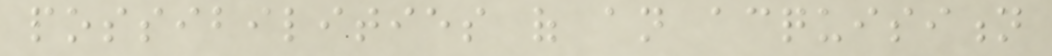possibilities of an acquisition
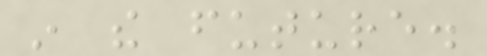in the future.
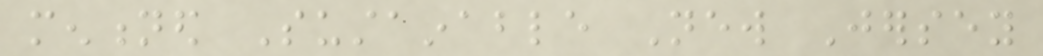mentioned Sustainable New Jersey
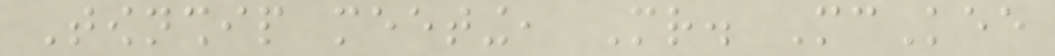Township meeting, Mr. McKee
